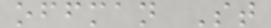offman St
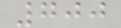700
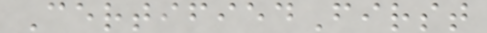CertifiedFirst
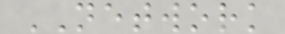NETWORK
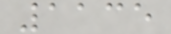1135
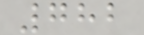782
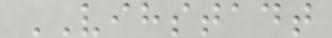VIHSTADT
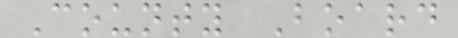County Board
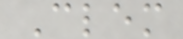Clem
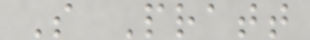S Pratt
